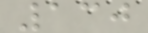130
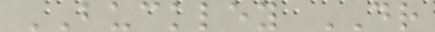BUCKLEY DR
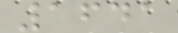1641
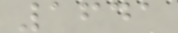1641
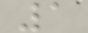1
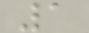1
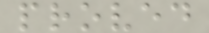proved
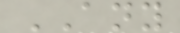ANY
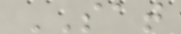SAT
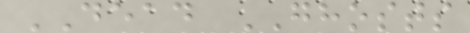DEAD GHOSTS
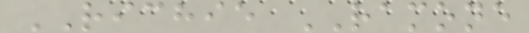RICHIE RAMONE
